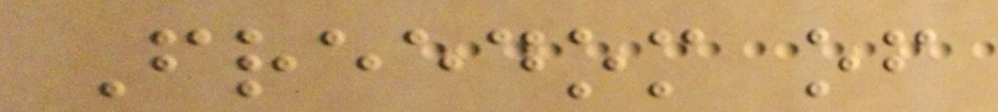Freedom of
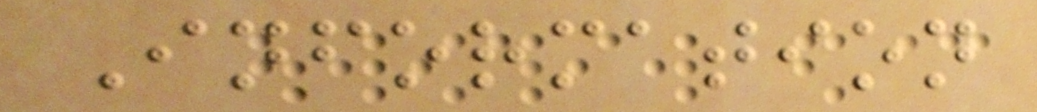Information
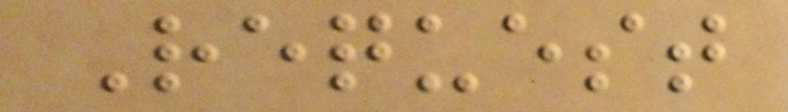Request
